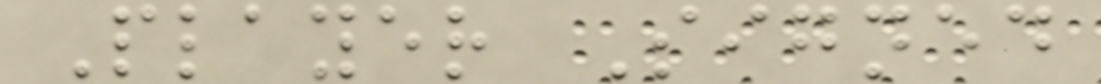Player Signed
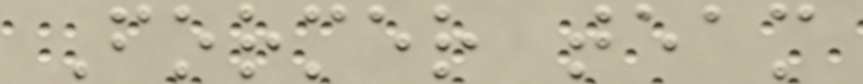Former team
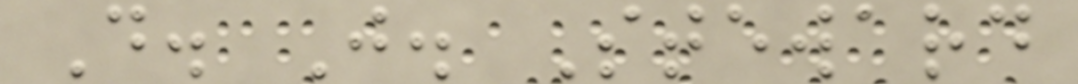D. J. Steward
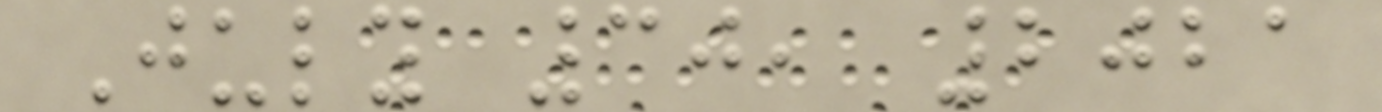July 30, 2021
